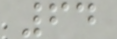64
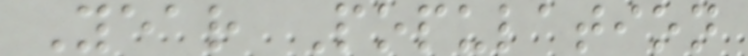Year Population
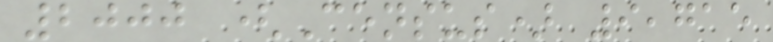2000 (Census) 9,715
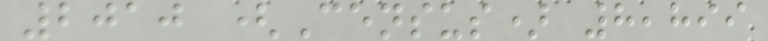2010 (Census) 8,899
